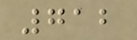712
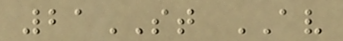21ST AV
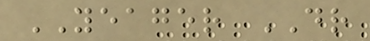YEAGER DR
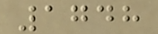1748
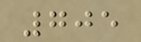705
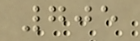705
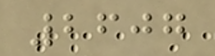2607
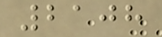2108
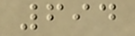694
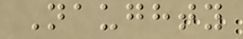Naughty
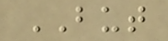BUT
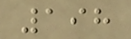198
